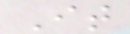It
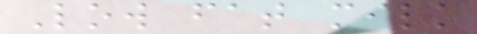Low fat milk
